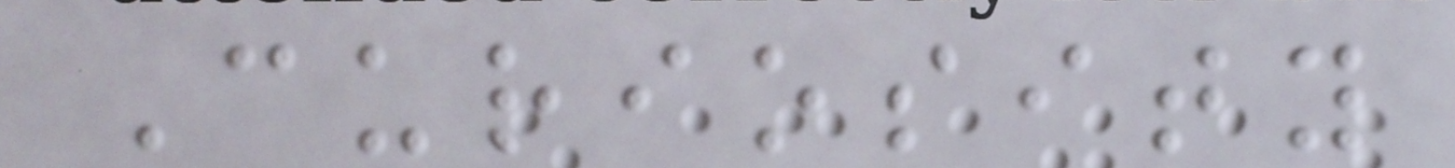Curiosity
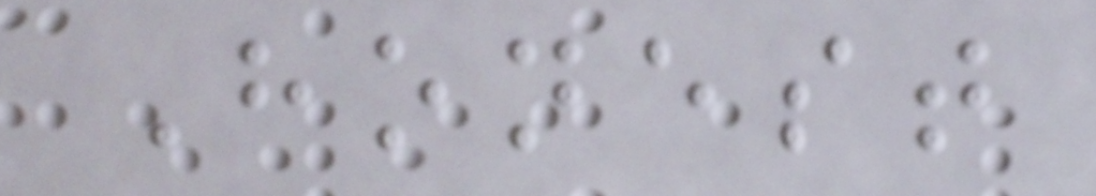Honest
